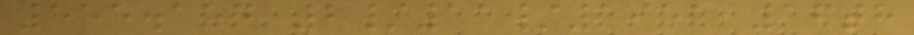555.154 2/11/1951 16th
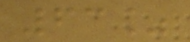63%
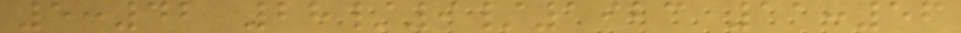5:42 28/9/1923 11:56
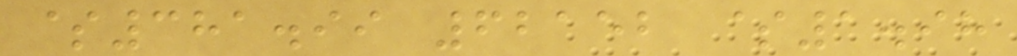$381.99 62152 $1.98
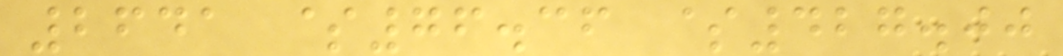2641 $76.36 $427.00
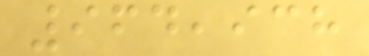964,938
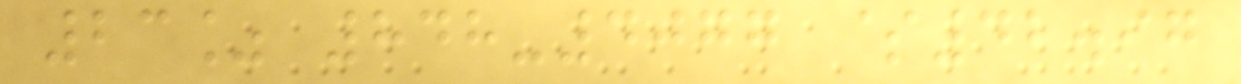23% 848-4077 $42.97
